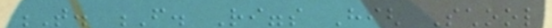T. F. Riggs High School
